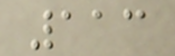113
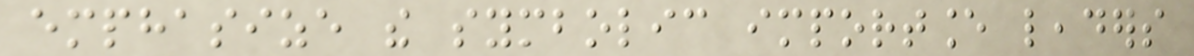emphasize the symbolic importance leaders
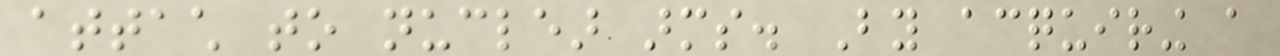attach to nuclear arms. By acquiring a
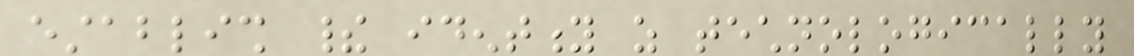establish their identity as technologically
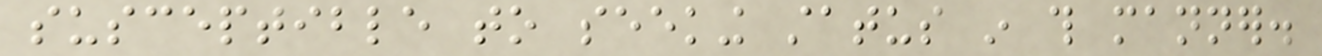susceptible to seeking status in this manner.
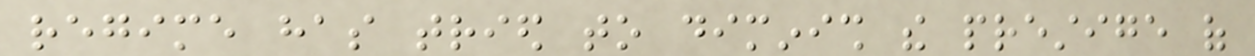regime has tried to diminish the prestige of
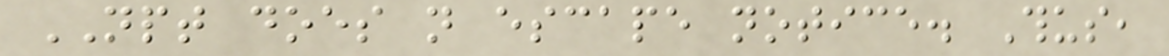NPT does not escape notice. Thus,
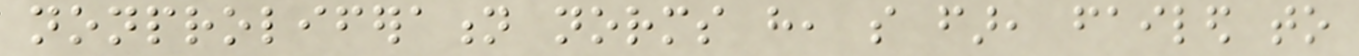nonproliferation norms have, so far, failed to
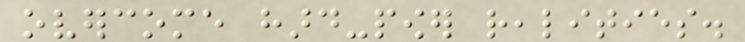overcome hard-power realities.
